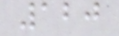120
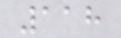118
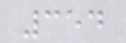354
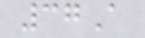37A
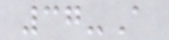37-A
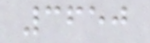3650
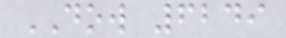DOW 6249
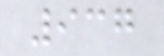937
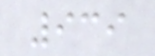939
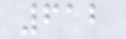612
